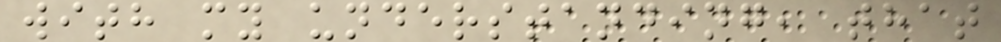with my understanding, that
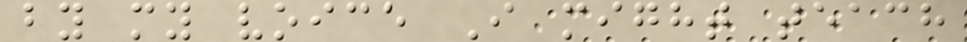by my voice I might teach
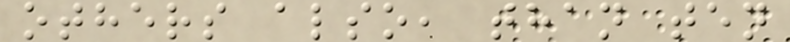others also, than ten
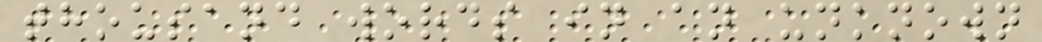thousand words in an unknown
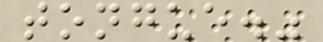tongue."
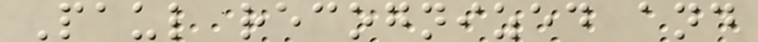Paul recognized and
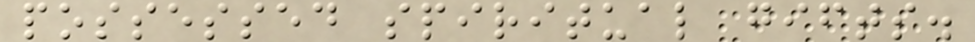possessed spiritual gifts.
